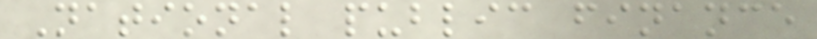National public finance
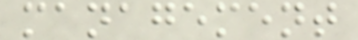management
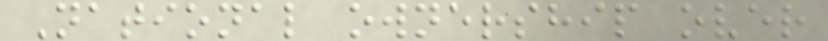National ownership over
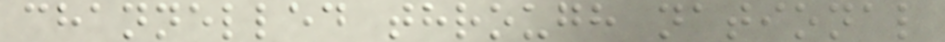channelled through national
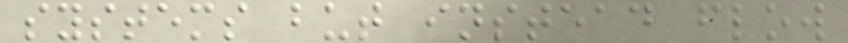systems but instead flow
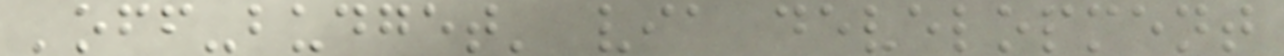'off-budget' via development
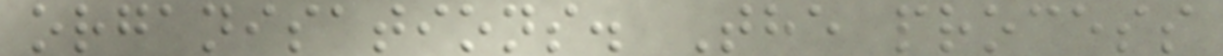organisations. The process
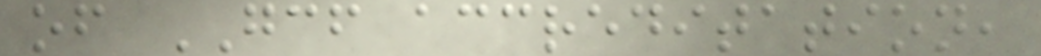of GCF accreditation,
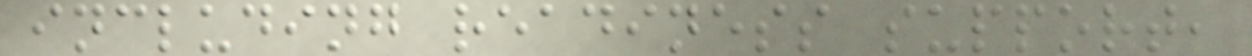including readiness support,
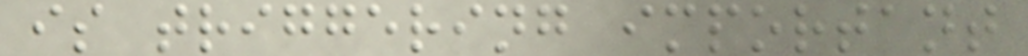is triggering important
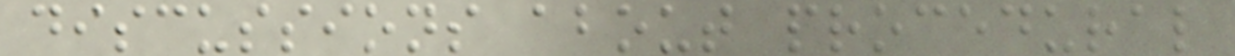discussions about procedural
